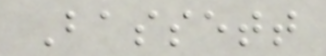Bassett
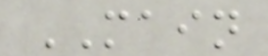MAIN
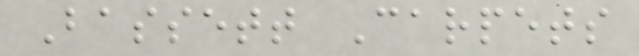Bassett Carpets
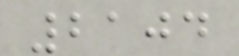2104
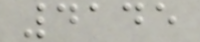4145
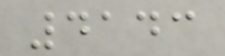4143
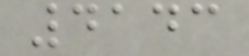4143
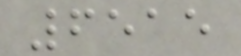6515
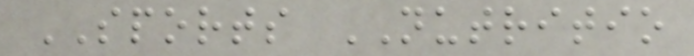SPORTS NUTRITIO
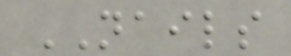NAILS
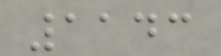1143
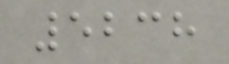5238
